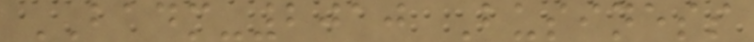BADM-2010 Business
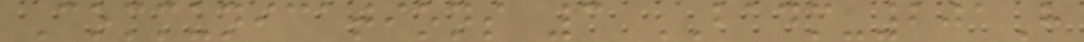Communications 3 BADM-201H
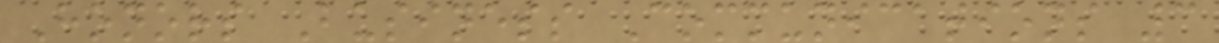Honors Business Communications 3
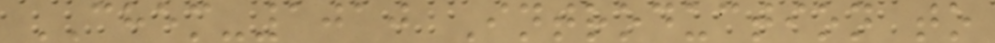CHEM-1010 Introduction to
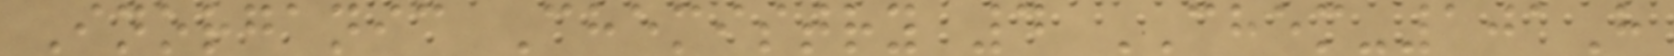Inorganic Chemistry 4 CHEM-101H
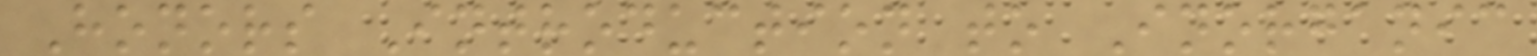Honors Introduction to Inorganic
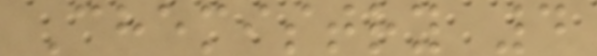Chemistry 4
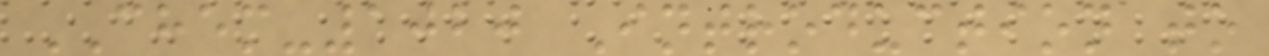CHEM-1020 Introduction to
